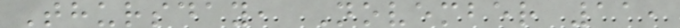Thursday, November 11,
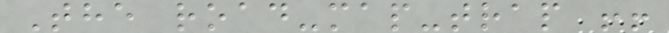The road-map-trap !!
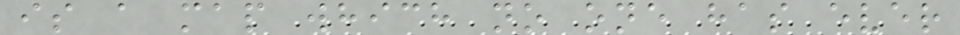is a map which no one has ever
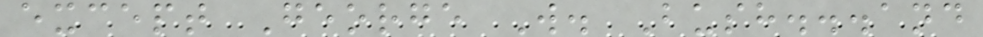except George W. Bush...and
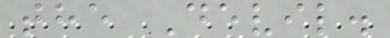the Devil.
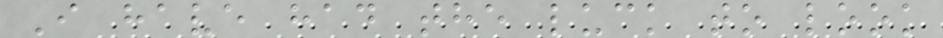I have had the luck to look
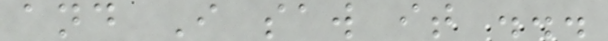and I saw it ...
